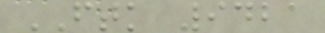FTK 9421
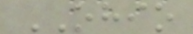OHIO
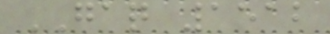GAQ 1512
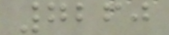7260
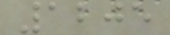1205
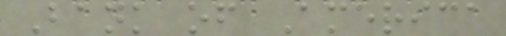Bank of America
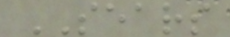SEARS
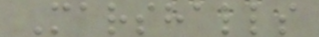Marshalls
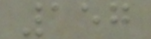157
